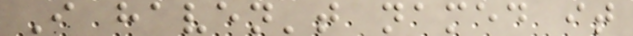I haven't named it
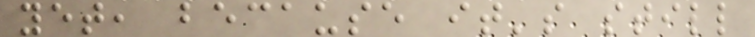yet, because it's still
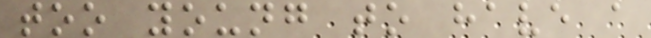too young to have a
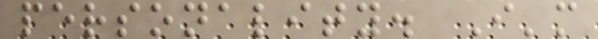personality. I'm
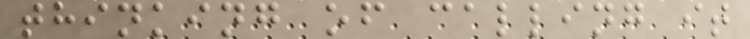thinking of calling it
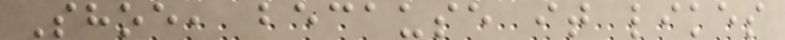Shoe, because it likes
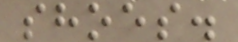shoes.
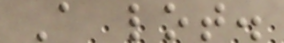A lot.
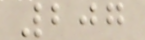207
